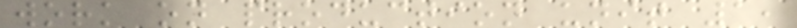work on production unit 1,
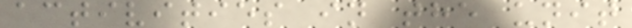activities in the unit
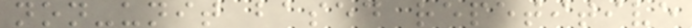non-unit based repetitive
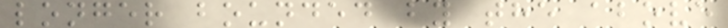longer bounded by the above
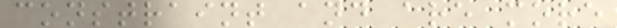constraint and are more
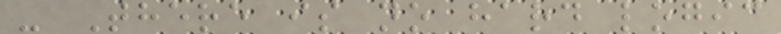- There is no hard logic
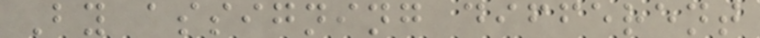By assigning different
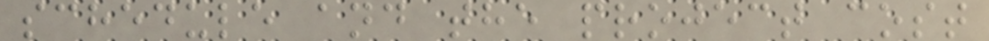schedule and the project cost
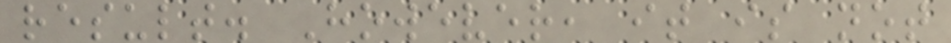result. However, it is not
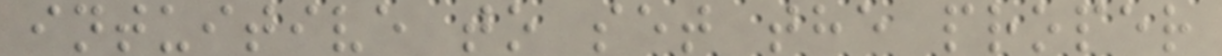intuitive to set the proper
